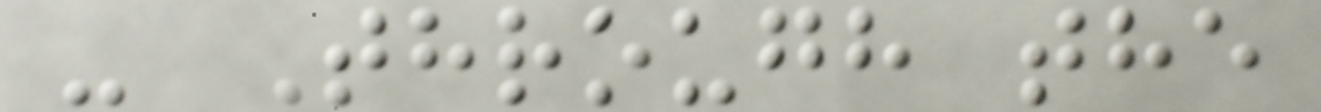- Through the
